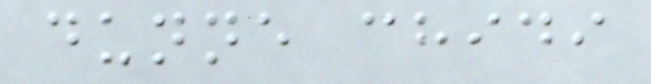dunne chidi
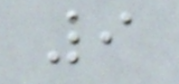9
